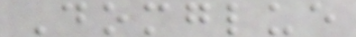Domglue
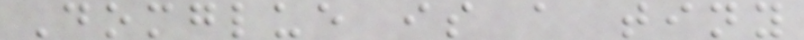Domglue is a tiny
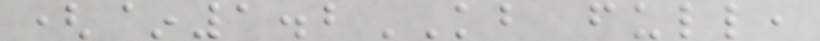(~1.2KB full,
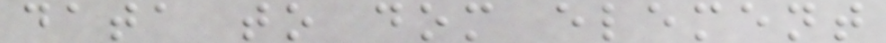data to dom element
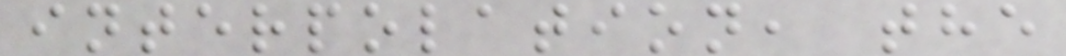interpolation, the
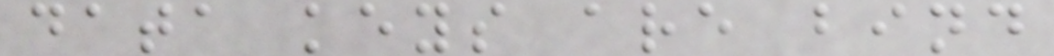data keys are bind
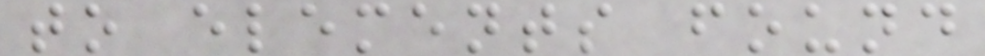to elements found
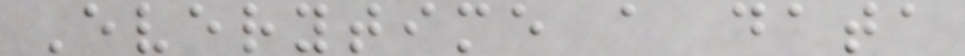Everytime a data
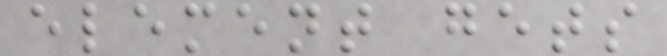element gets
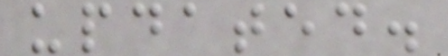updated.
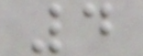4
